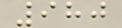980
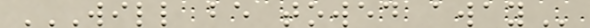WILL BE TOWED AWAY
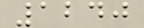1240
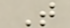T
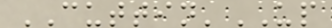CUTTIN'UP
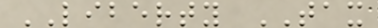LIBERTY TAX
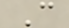C
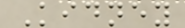Kidney
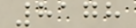8178
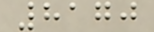8170
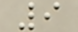9
